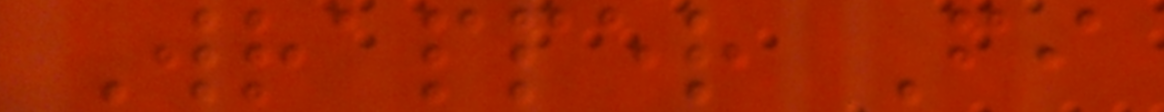Wrapper Fi
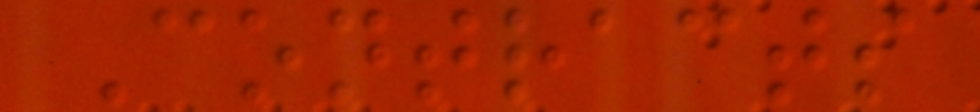Contracts
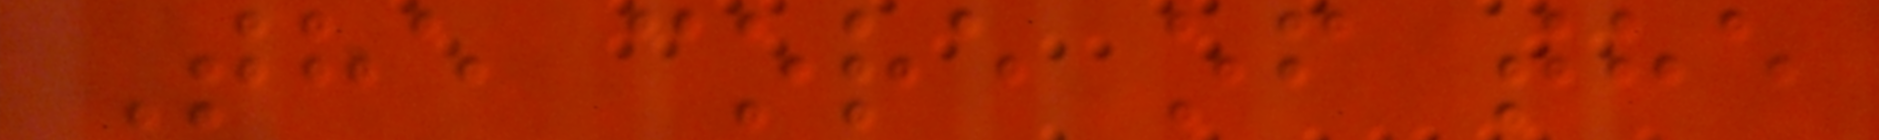The core of the
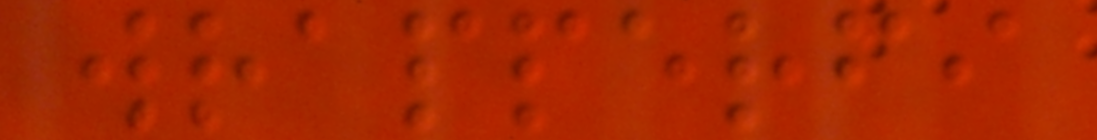wrapperfi
